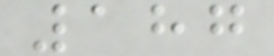187
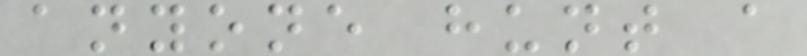anyone hunt a
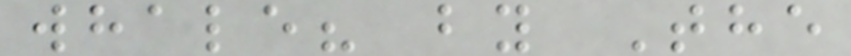whale? by The
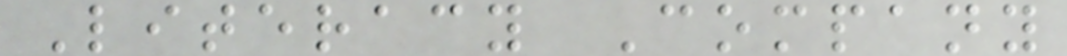Literacy Company
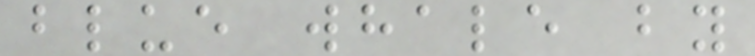blue whale by
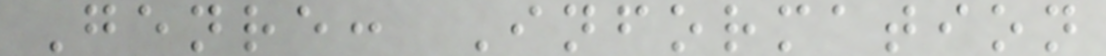Genre: Information
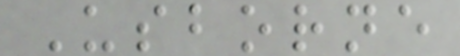Usborne
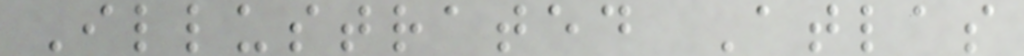Illustrated Atlas
